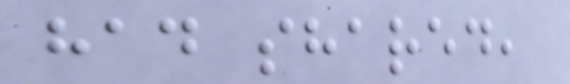had shared,
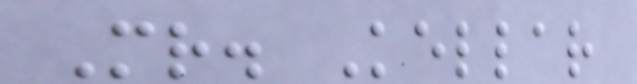Mr. Kellar
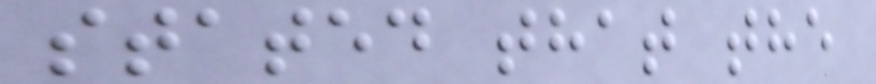stated that the
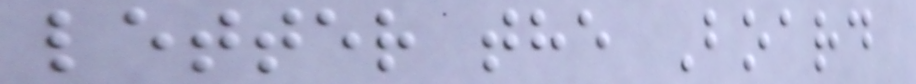letter the Board
